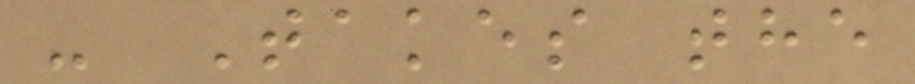- Takes the
